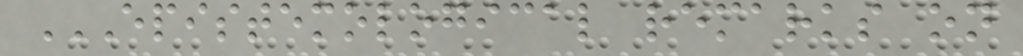EPISTEMOLOGICAL REMARKS ON
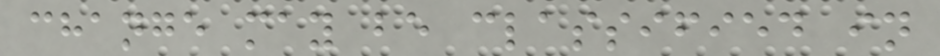change may be classified in
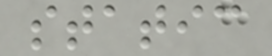static
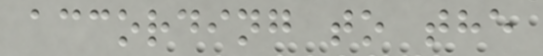according to the
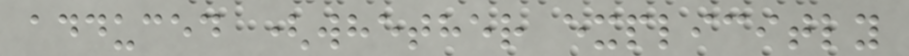adduced (whether explicitly
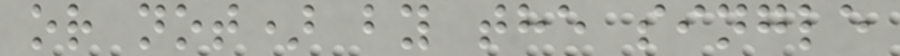or not) by the single
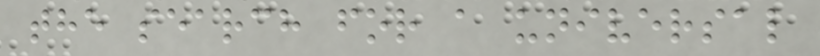the search for a universal
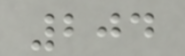204
